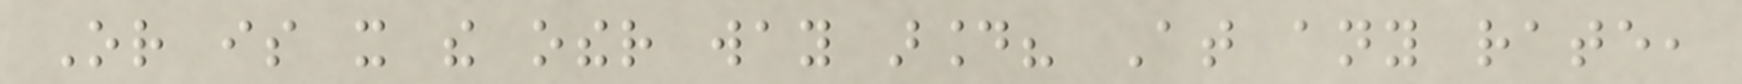Or is it the other way around? At any rate,
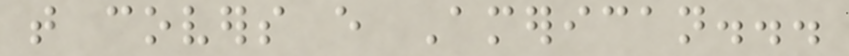that covers every American...
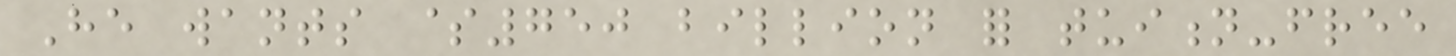He wants $750 billion for tuition-free
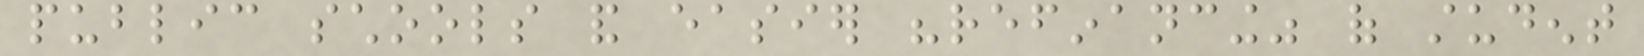public schools and easier "refinancing" of student
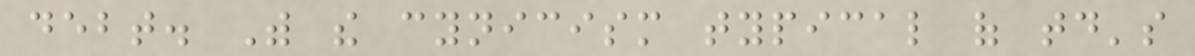debt. With the cynicism typical of today's
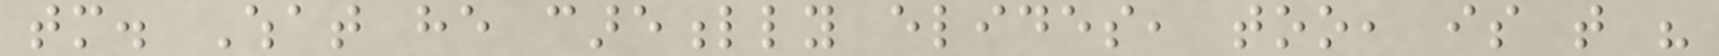tomorrow. What he carefully elides, too, is that his
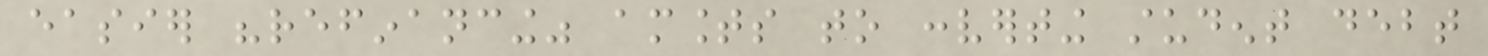easier "refinancing" amounts to converting student debt
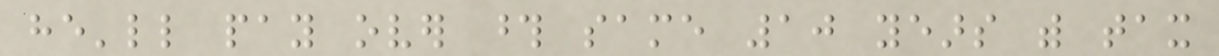he'll pay over those same 10 years with tax
